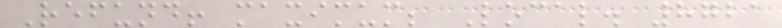Refund! maximum; Local. 8721
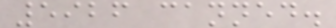5926 canned.
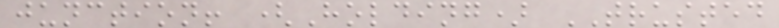junction! (Holding) TRUSTED
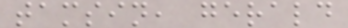tamsin, gerald
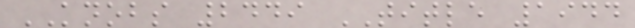KNOBS 2449 TITLE 1944
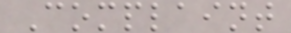Complaint
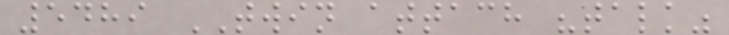5489 TWIN attach "talk"
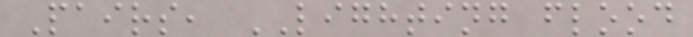Pairs, LIGHTING flood
